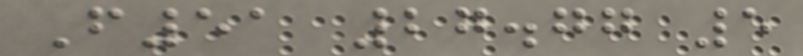F51 27.77 5
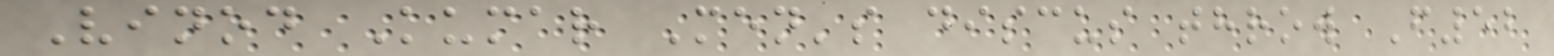Vinod Kumar Men's discus throw F52
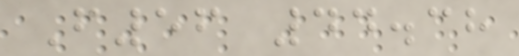F56 44.38
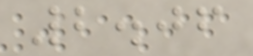2.06
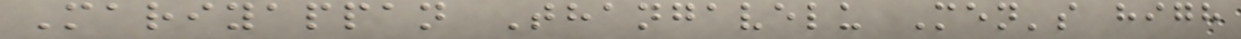Mariyappan Thangavelu Men's high
